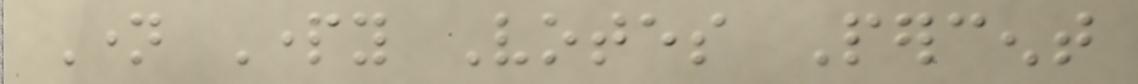Name Party Votes Percent
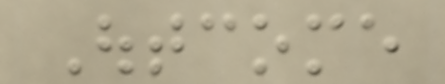Outcome
